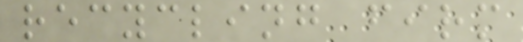recycling firm
